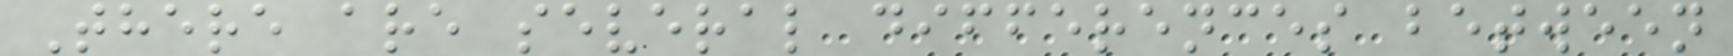There are several differences between
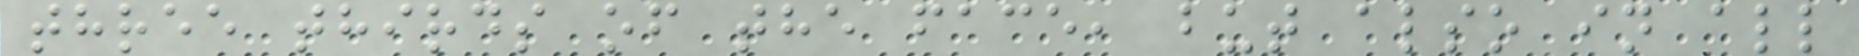three thirds of the face, but also in all
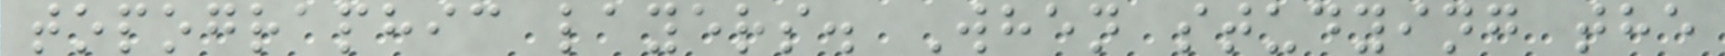topographic layers. When studying the
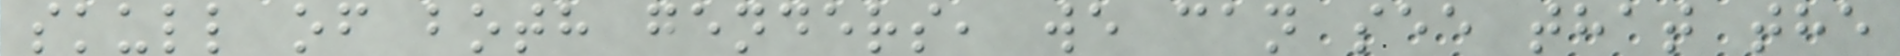skull of both genders, we can see that the
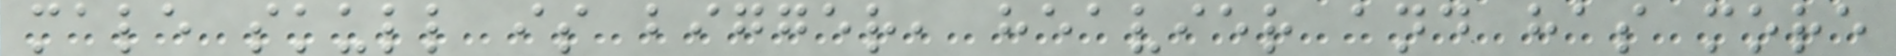male skull is bigger, heavier and has more
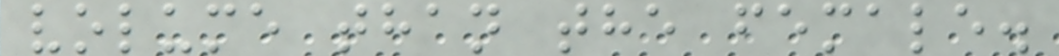volume than the female.
